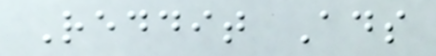Reddit Ads
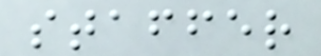staffer
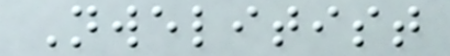Nwelitist
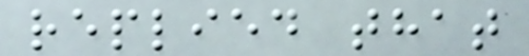replied that
